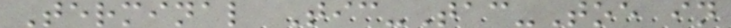Terminal Tic-Tac-Toe in
